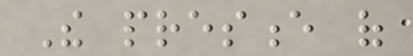The presence of
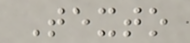Texto
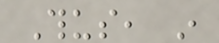Thus, in
